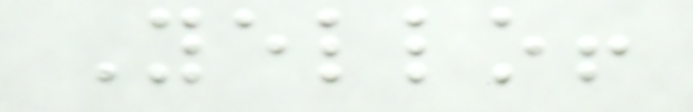Yello!
